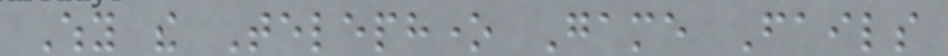Why the Telephone Game Fails
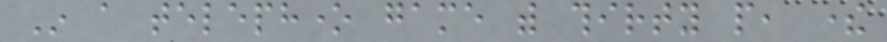In a telephone game with thirty people, there
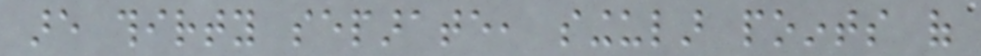are thirty separate, singular points of
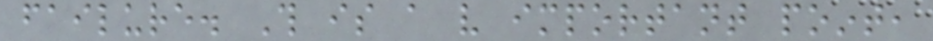failure. This is a very important point,
